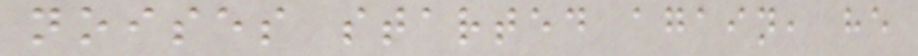noises started again, he
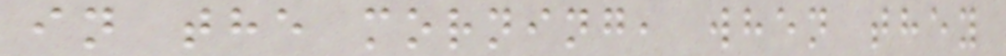in the morning, when they
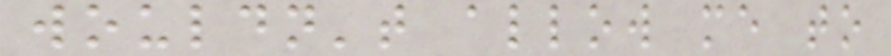wouldn't allow me to
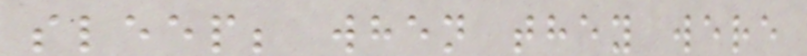sleep; when they were
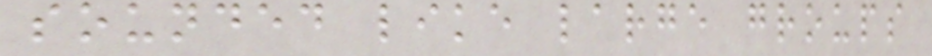sounded like large groups
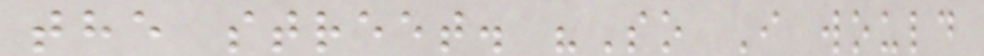the street. "So I would
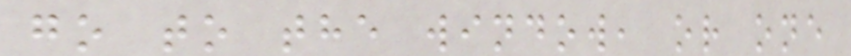go to the window, or one
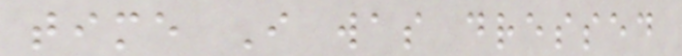time I was dressed
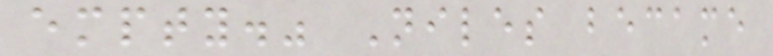empty." Niles became
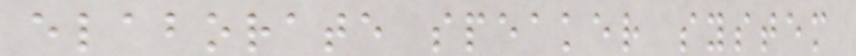elaborate speaker system
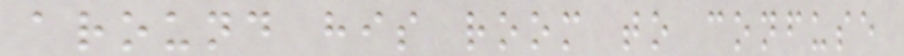around his room to confuse
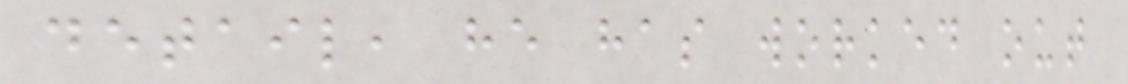detail, he has worked out
